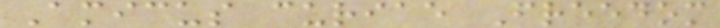Amicus curiae Freedom
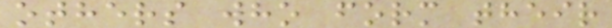others who form their
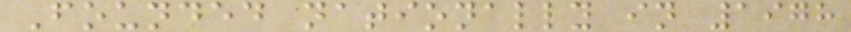Founded nationally in 1978
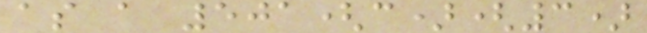as a 501(c)(3)
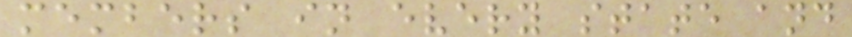members in every state and
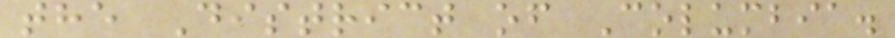the District of Columbia.
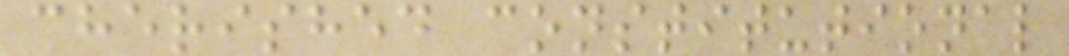cherished constitutional
